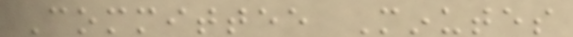Committee Minutes
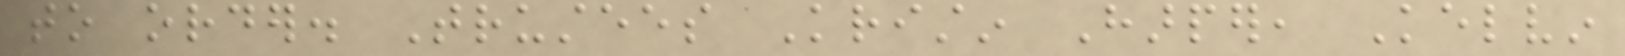to order. Trustees Kristin Harper, Kelvin
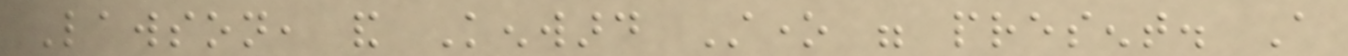Lawson, and Kenward Stone were present. A
